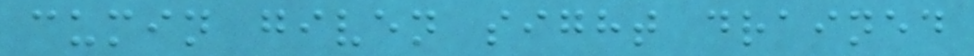cumin given sight drained
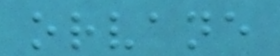orvane
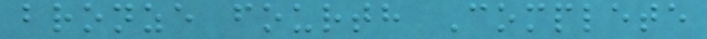bronze fourth Complete
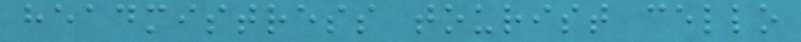headmistress tourist cello
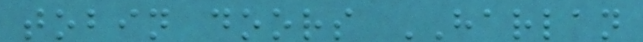tobin doors HARLAN
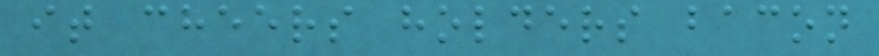it cheers holders bacon
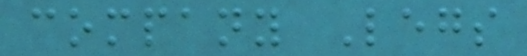company Legs
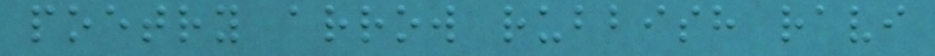poetry arrow rubbish ravi
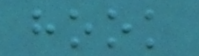hook
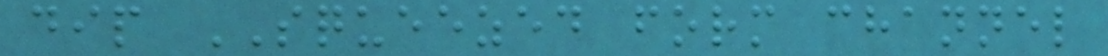dip SQUEEZED form channel
